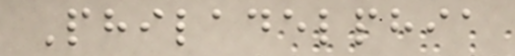Philadelphia
